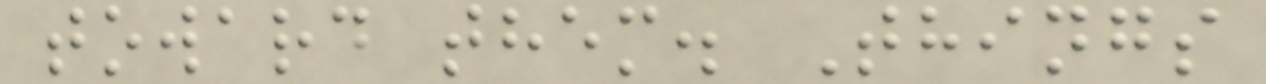toward them. Things
